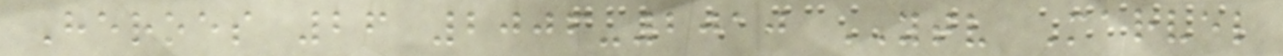Heroes 26 2006-2010 YTV Marvel
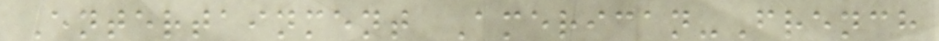Entertainment American-French
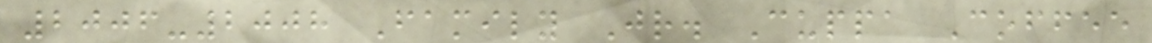2006-2008 Family Jr. Cuppa Coffee
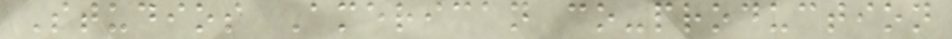Studios American co-production
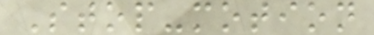Stop-motion
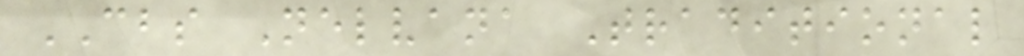CBS Nelvana Traditional
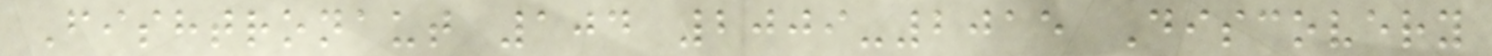Fishtronaut 104 2009-2015 Discovery
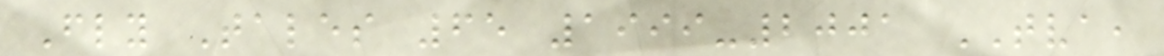Fly Tales 65 1999-2001 TVA,
